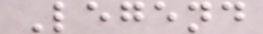Legend
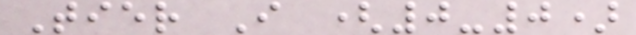Tier I (0-0)
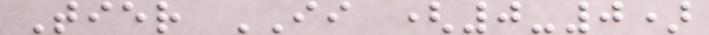Tier II (0-0)
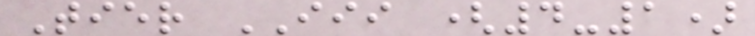Tier III (4-1)
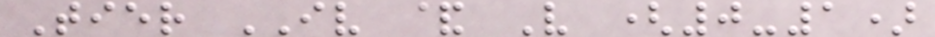Tier IV & V (0-1)
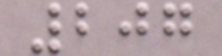207
